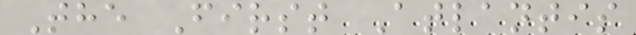The First Atlantis
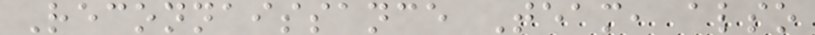Reconnaissance Team, also
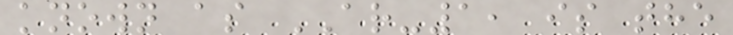known as AR-1, is the
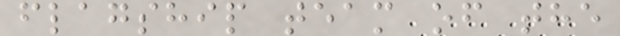flagship team of the
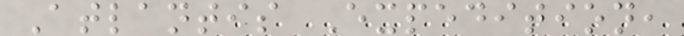Atlantis Expedition,
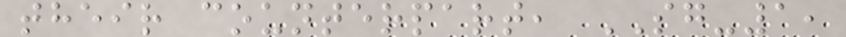their counterpart, SG-1,
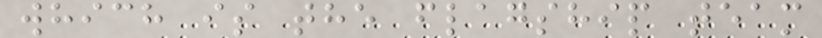which is the flagship team
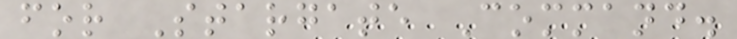for Stargate Command.
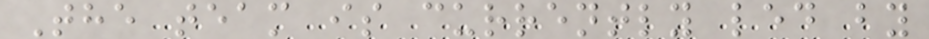The team is currently led by
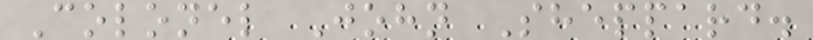Colonel John Sheppard.
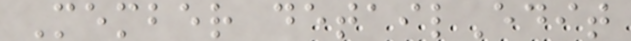Member detailEdit
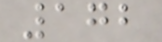172
